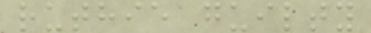ruthie guilty
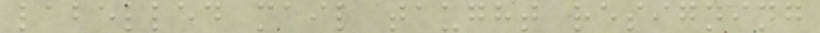labelled mail taught resigning
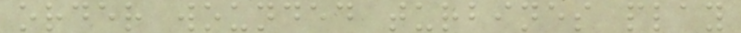order wounded turbines play
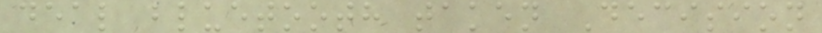deal bluetooth taken Decision
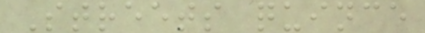Streets quince
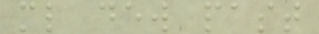ml dew past
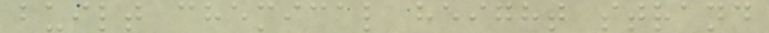built chemical height strand
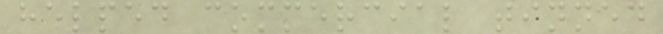helped commercial tinned
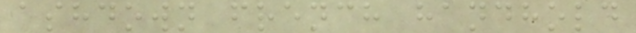ashdown french handhold
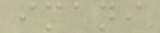imani
